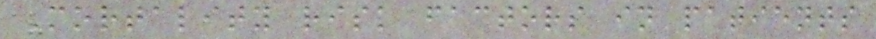Mortality risk factors in patients
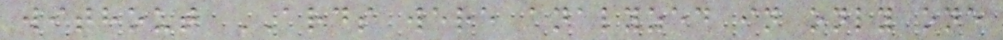without ARDS were analyzed in only one
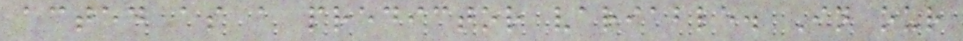acted as a predictor variable. In our
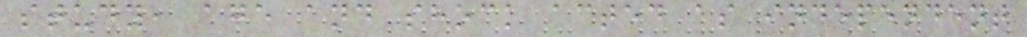study, age and shock acted as independent
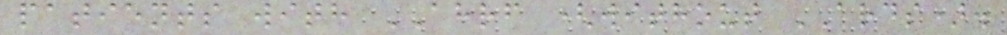patients with AHRF (without ARDS).
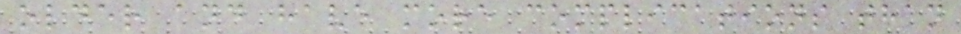older and have more complications than
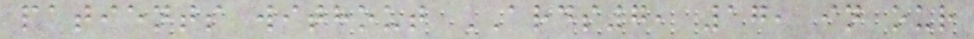patients without ARDS7, 17, in our
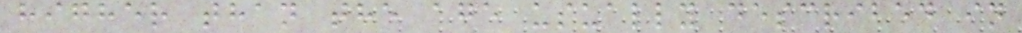higher than the age usually described in
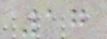17
